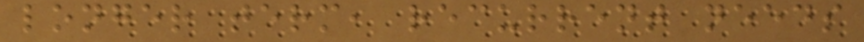longer term, recurrent needs
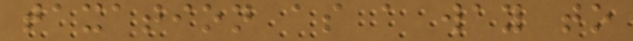taxation as a way to
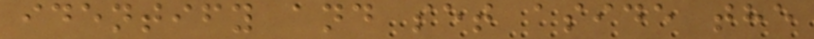identify and set aside the
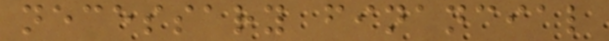necessary financial
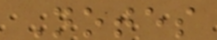Notes
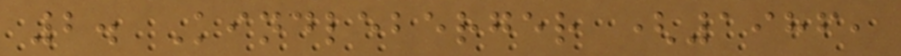2. Kindleberger (1986,
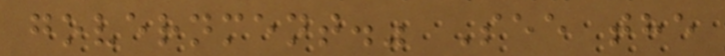government." See the
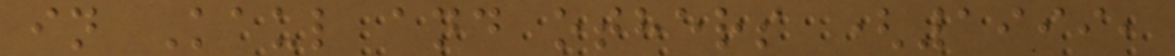in Kaul and others (1999,
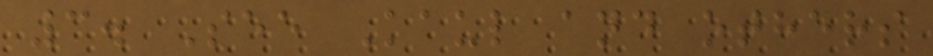3. See Kaul and others
